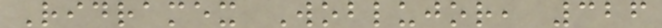Ridramex Woblujor, 326
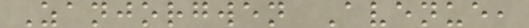Zanjorgwen Avenue,
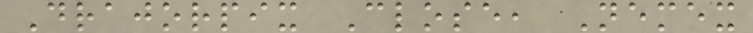Drajorpix Close, Nemex
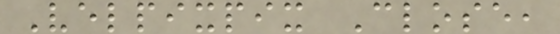Velpixpix Close,
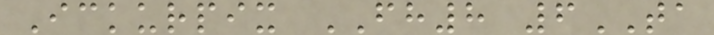Ickurpix FH8 6TA
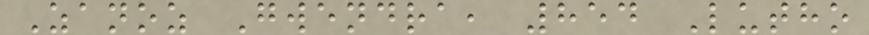Zanoz Gwendra, 854 Lutho
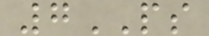7PS
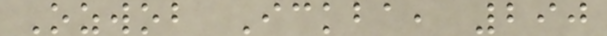Ozwob Ickba, 290
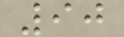90
